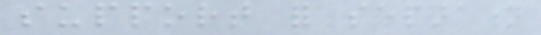support for separation
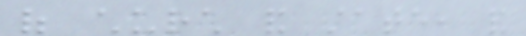of church and state, and
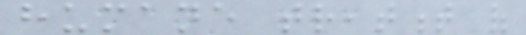humane treatment of
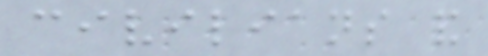civilians and
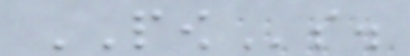POWs.
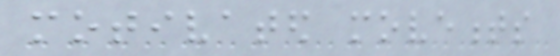motivated movements
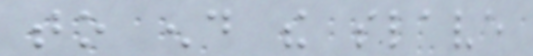to end the slave
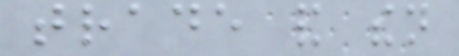trade and then
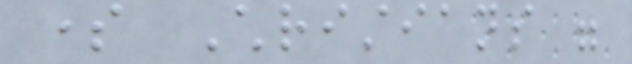some Christians were
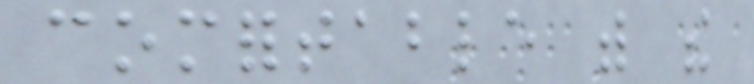comfortable with the
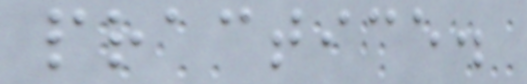practice.
